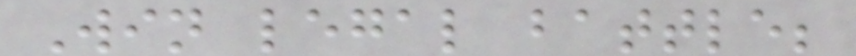Win legal battle;
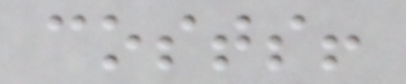costs!
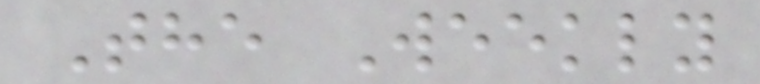The Weekly
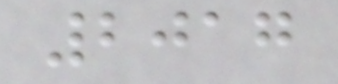2017
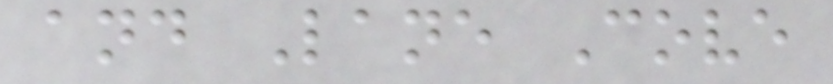and Lane Cove
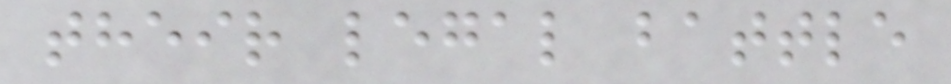their legal battle
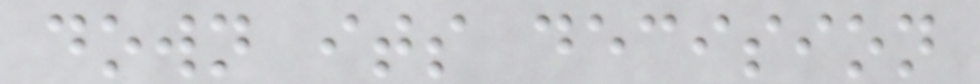down its decision
